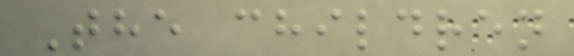The children
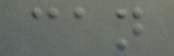can
